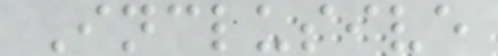Inclusive
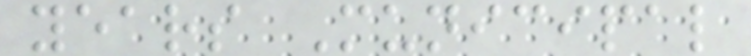years Municipal
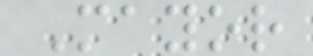Mayor
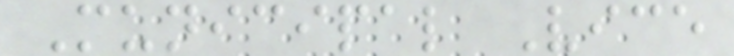Municipal Vice
